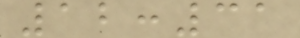12:31
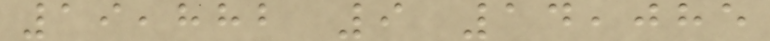19,882 9 14,085
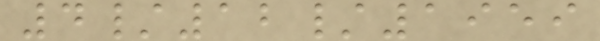4/12/1959
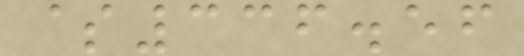$336.56
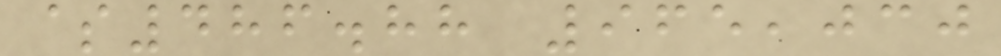$486.88 965,030
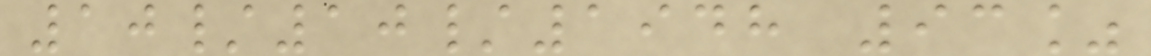10/10/1948 93%
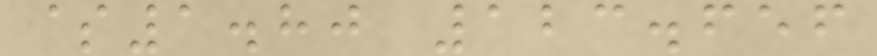$1.80 123.656
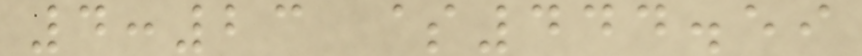4:23 $444.59
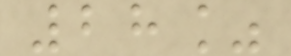28%
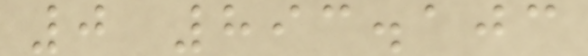0 893.103
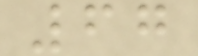67
